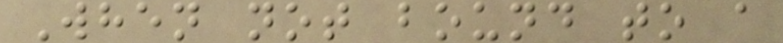When not bound to a
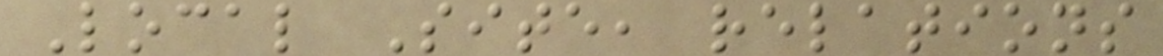Local Site, relations
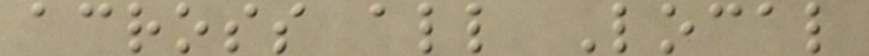across all Local
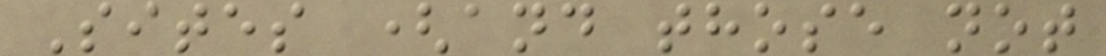Sites (and those not
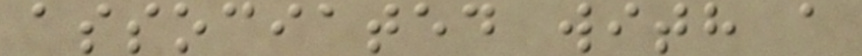associated with a
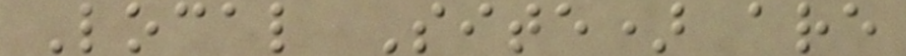Local Site) are
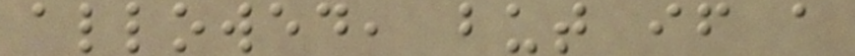allowed, but if a
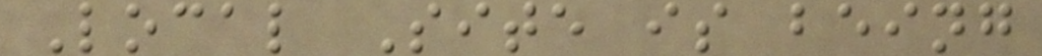Local Site is being
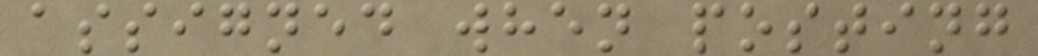assigned when posting
